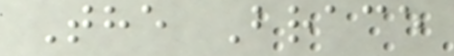The Brace
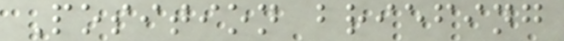Position briefing
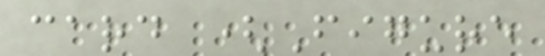card (Figure
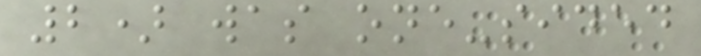2) was one-sided
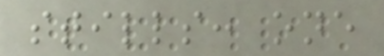stills: one
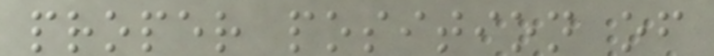proper position of
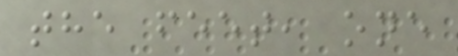the feet, one
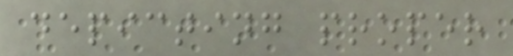depicting proper
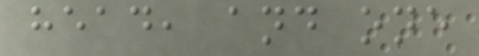head, and one
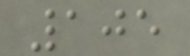105
